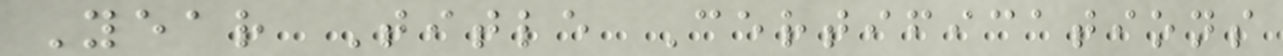Year Title Certifications
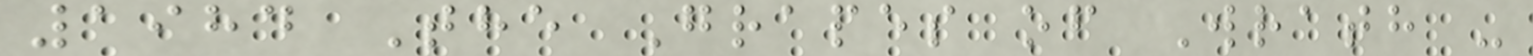1984 The Grapes of Wrath -
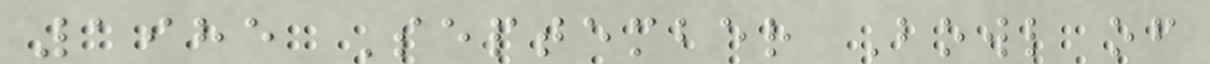1985 September Bowl of
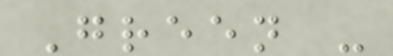Green -
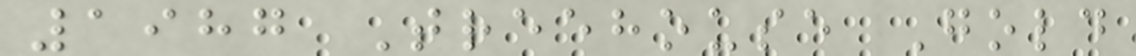1987 Treehouse Gold
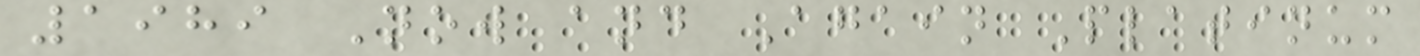1989 Now and Again Platinum
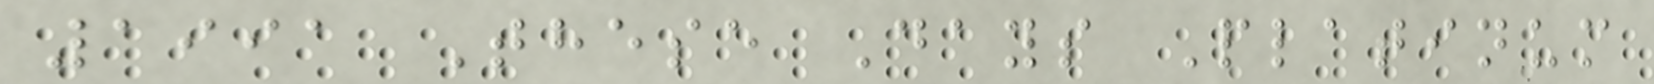1991 These Days Platinum
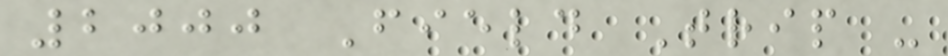2000 Field Trip -
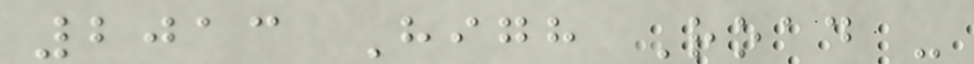2013 High Road -
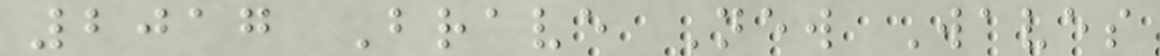2017 Brave New Waves
